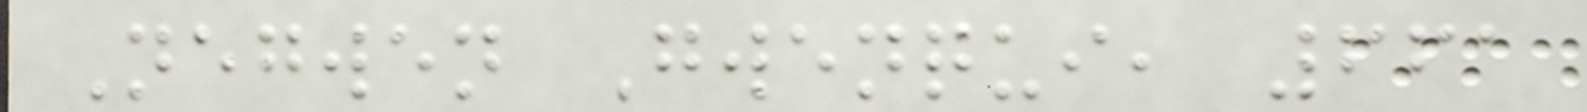Negwen Gwenqui, 661
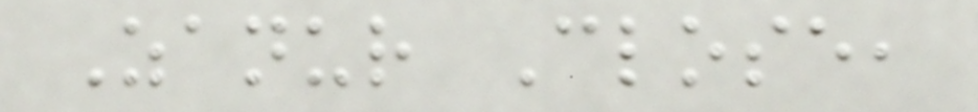Zanur Close,
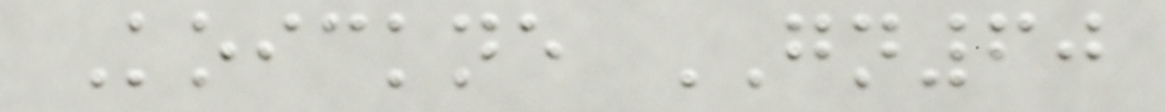Koickne GN60
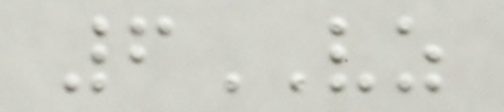6VZ
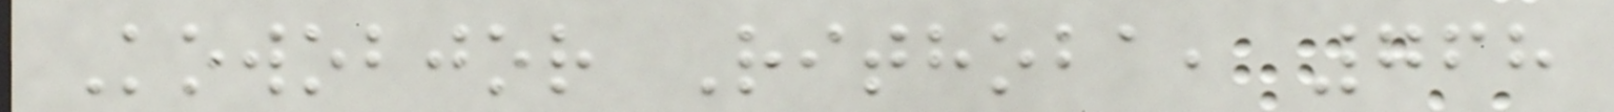Kowobjor Rithoba, 768
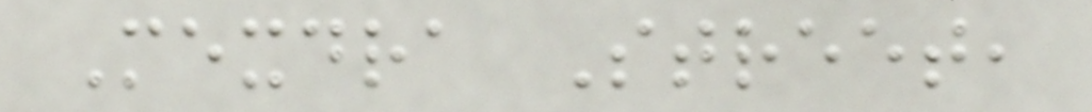Mexdra Street,
